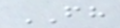FH
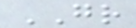GR
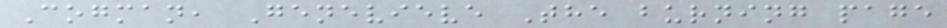Cogman, Genevieve The burning page
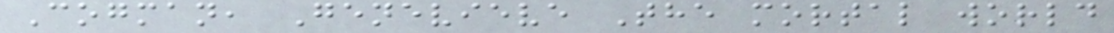Cogman, Genevieve The mortal world
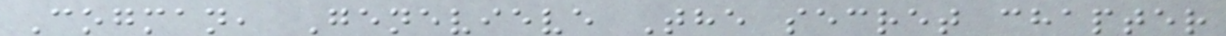Cogman, Genevieve The secret chapter
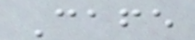Cafe
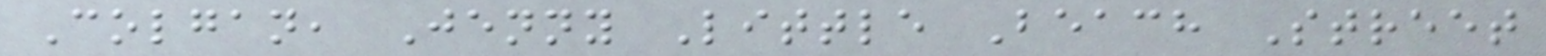Colgan, Jenny Little Beach Street
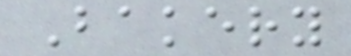Bakery
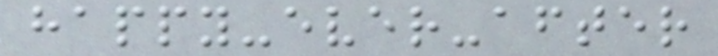happy-ever-after
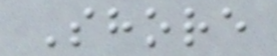Shore
